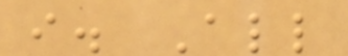i. All
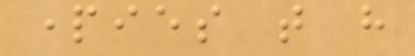parties that have
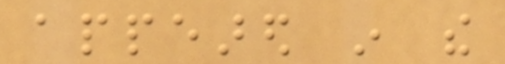appeared in the
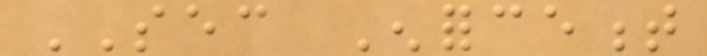SEC Enforcement
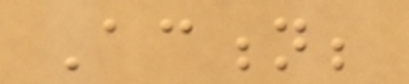Action;
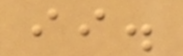ii.
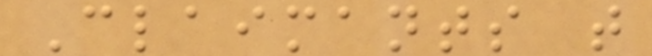Claimants that
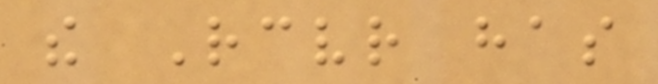the Receiver has
